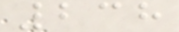238
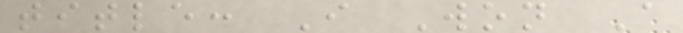title: I Won A
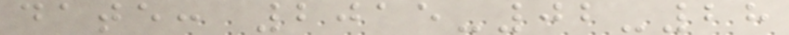date: 2015-02-28
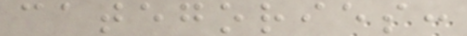categories:
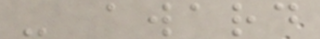- award
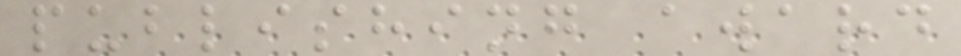publishing award
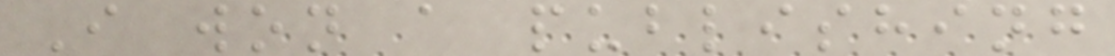I won a publishing
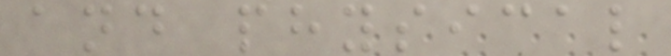and physical
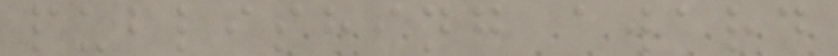publishing award
